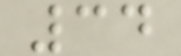34
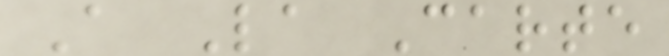A La Carte
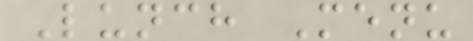Lunch Menu
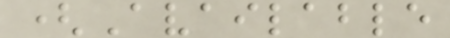(Available
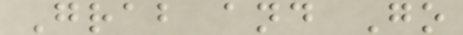Grab and Go
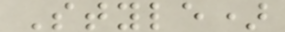Style)
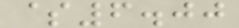$6.00
